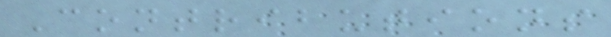Contributions
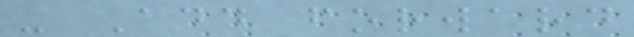- Add forward
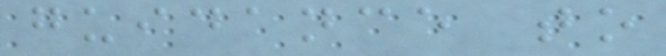guidance to
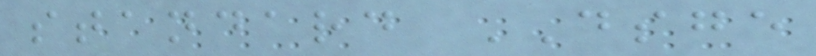standard DSGE
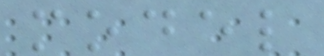model
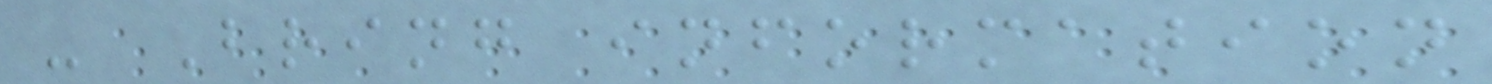- Bring information
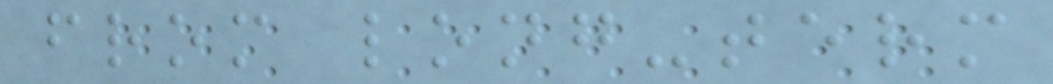from long-term
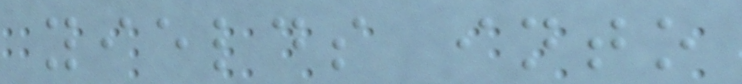yields into
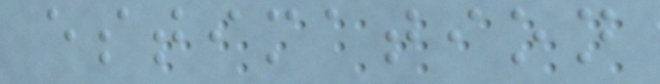estimation
